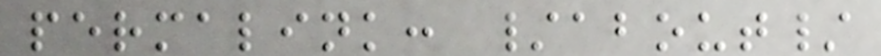permalink: /about/
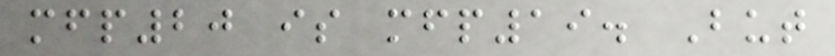mfp20 is mfp19. But
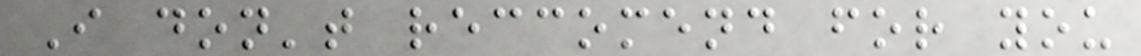I don't reccomend for you
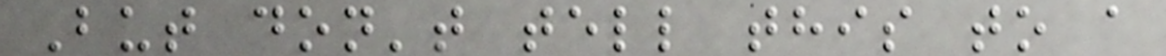But don't tell this to a
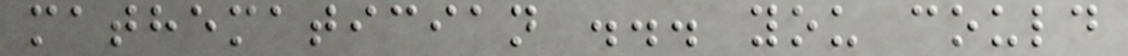mathematician ... you could
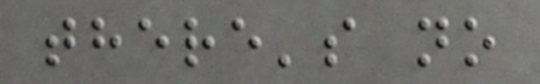there's no
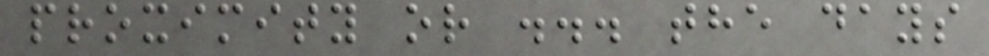proximity or ... the days
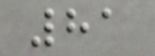81
